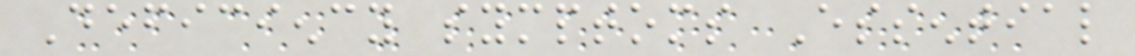Deficiency symptoms Essential
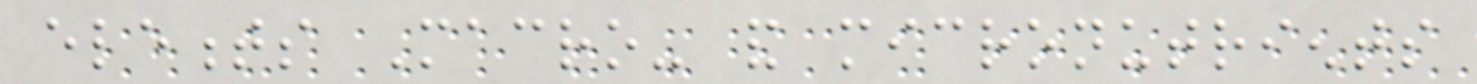elements Macro- and micronutrients
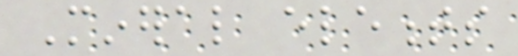Mineral elements
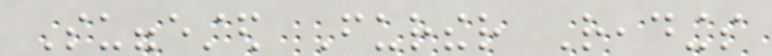Suggested Further Readings
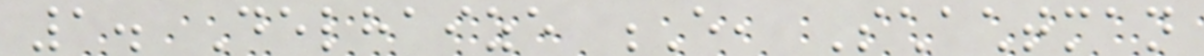1. Delhaize E, Schachtman
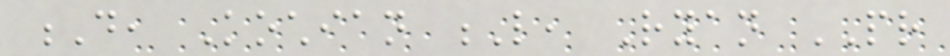D, Kochian L, Ryan PR
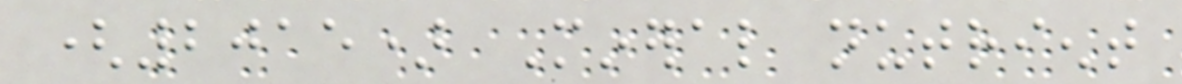(2015) Mineral nutrient
